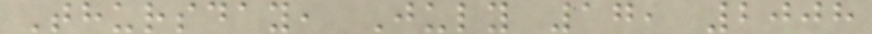Thursday, July 17, 2008
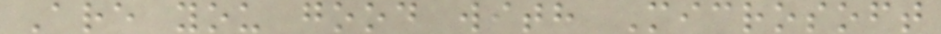Are you good with Microsoft
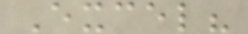Excel?
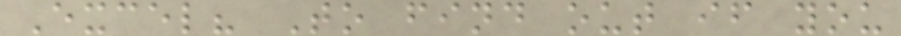Excel? To find out if you
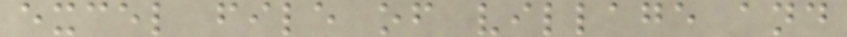excel file of village and
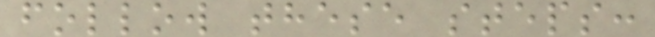follow these steps:
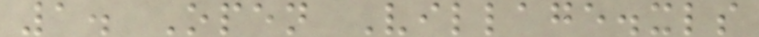1. Open Village.xls
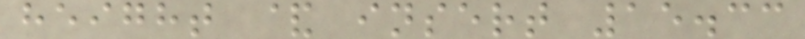height & insert 15.33
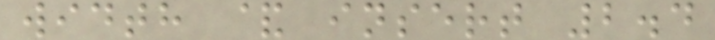width & insert 2.4
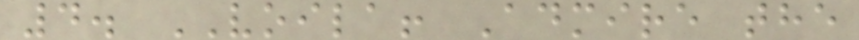4. VOILA! Admire the
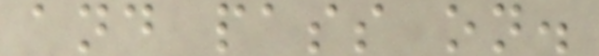and pass on.
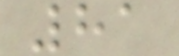81
